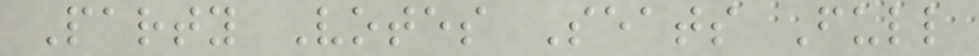Party Votes Seats Full
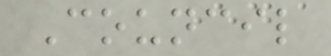Council
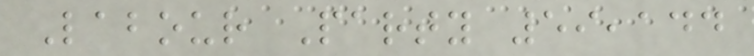Labour Party 59,144
